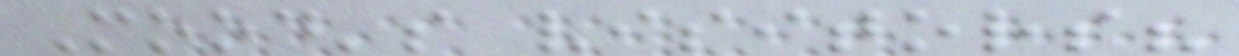Mood's visitors?
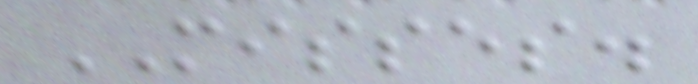MISSES.
